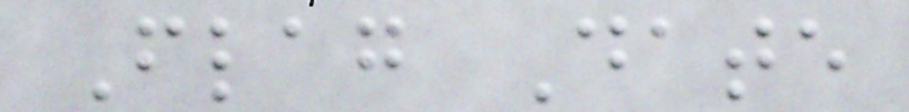Flag Date
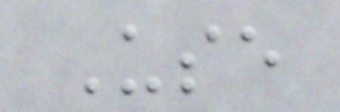Use
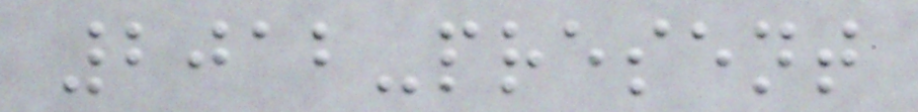2012-present
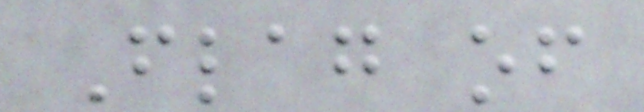Flag of
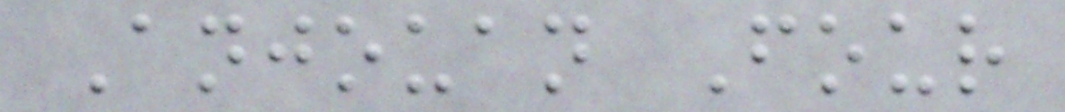Anjouan Four
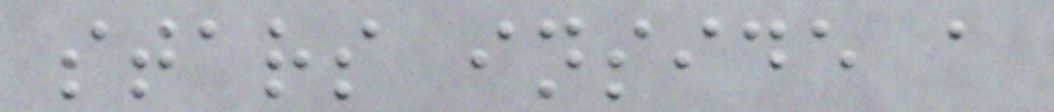stars inside a
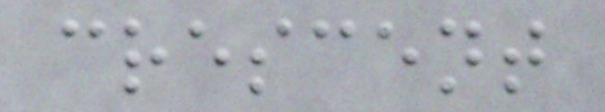crescent
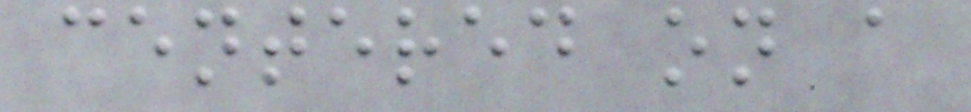centered on a
